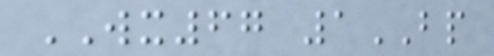WX67 1BP
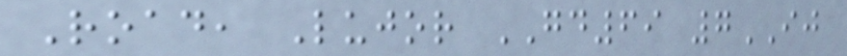Road, Lujor GD69 7IJ
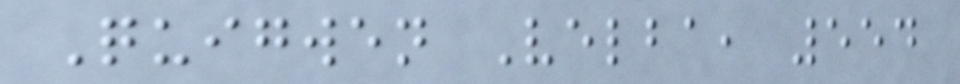Quigwen Velba, 554
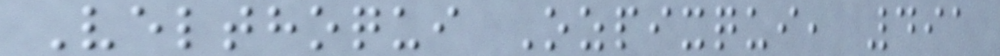Velthoqui Ozpixqui, 491
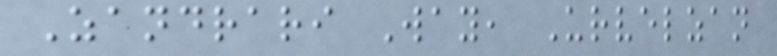Zandrari Way, Urvelzan
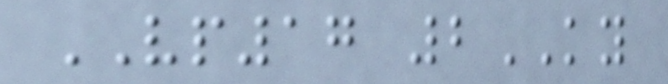VP17 2KY
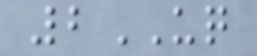2UQ
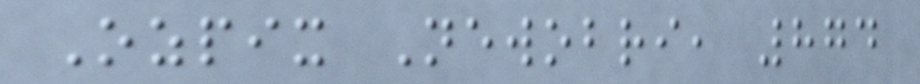Ozpix Newobri, 874
